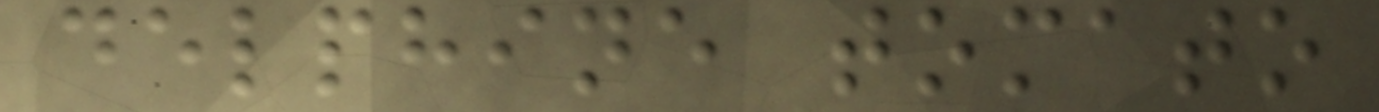delphine tomato
